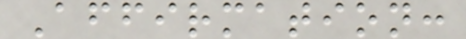Affirmation:
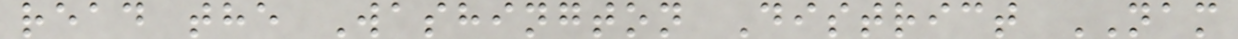read the Washington District NAM
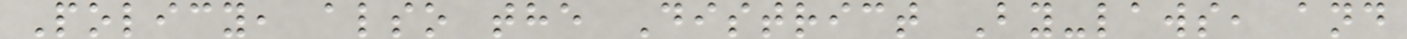Policy, also the District By-laws, and
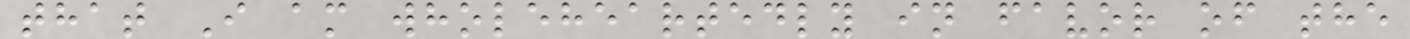that I am wholeheartedly in favor of the
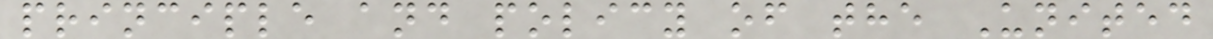principle and policy of the United
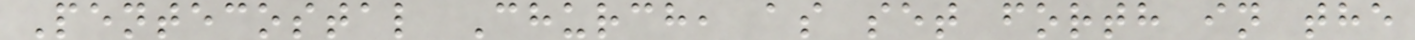Pentecostal Church, as set forth in the
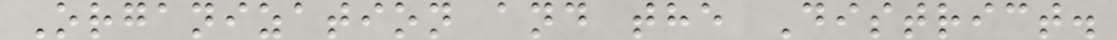Organization and the District.
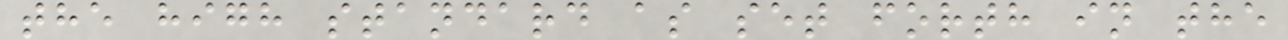the high standard as set forth in the
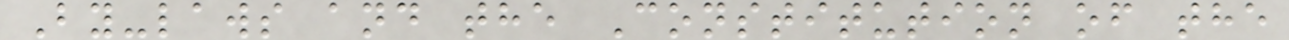By-laws and the Constitution of the
